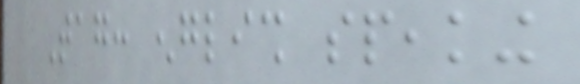Tag: english speaking
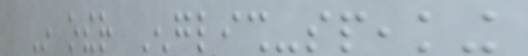In other English-speaking
